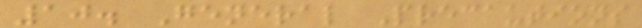10. General Precautions
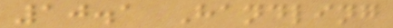10.1 Handling
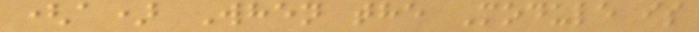(a) When the Module is
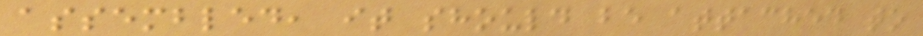assembled, it should be attached to
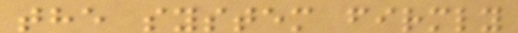the system firmly
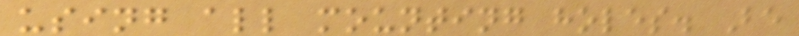using all mounting holes. Be
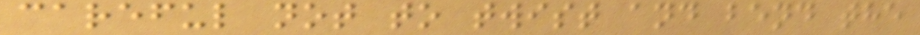careful not to twist and bend the
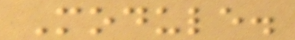Module.
